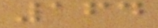164
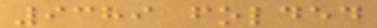9389 folded
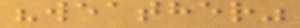"weather"
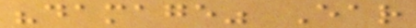"damage" Ear
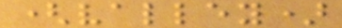(valley)
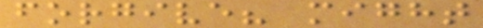forgive? might
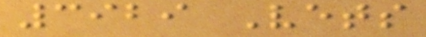3929 Vets
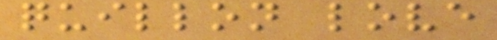quillon love
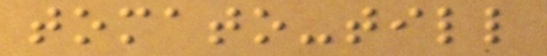tomato-till
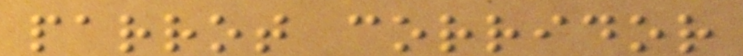parrot corridor
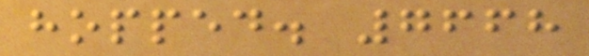hopped. 7668
